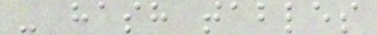- hash tables
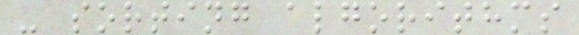- sorting algorithms
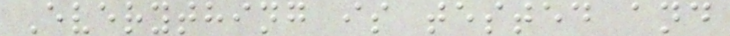Everything is tested and
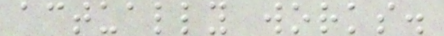actually works.
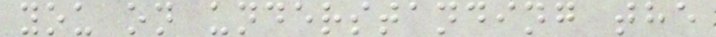you on understanding the
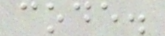code.
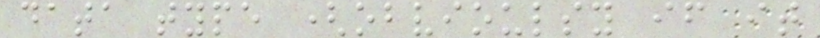data type (obvioulsy if it
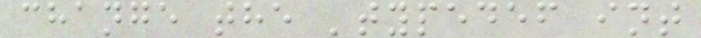change the 'typedef int
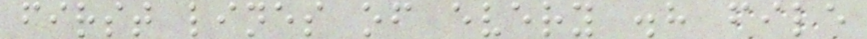first lines of every .h file
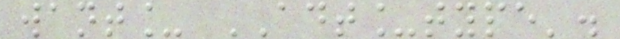want_ ADT_type'.
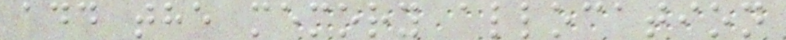add the memory allocation
